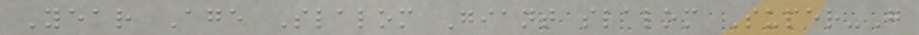Year Age Slalom Giant slalom Super-G
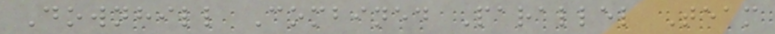Downhill Combined Parallel Team
